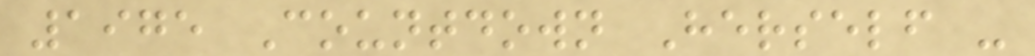1975 Countdown Herself -
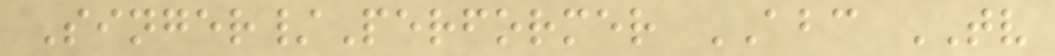Singer/Performer ABC TV
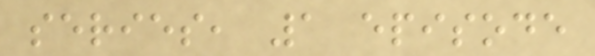series, 1 episode
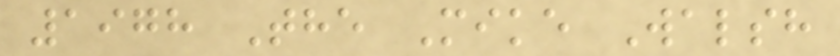1978 The Mike Walsh
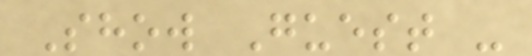Show Guest -
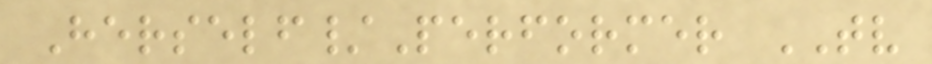Herself/Performer TV
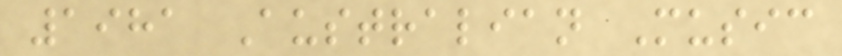1981 Australian Music
